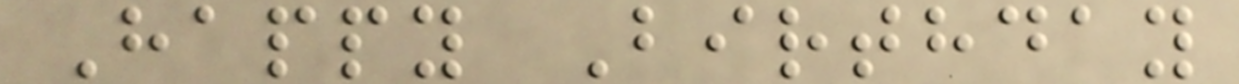Happy Birthday
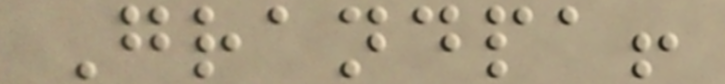Grandpa!
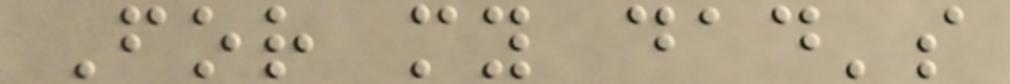For my dad's
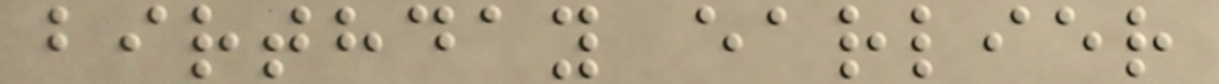birthday earlier
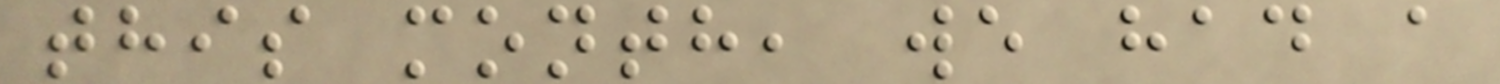this month, we had a
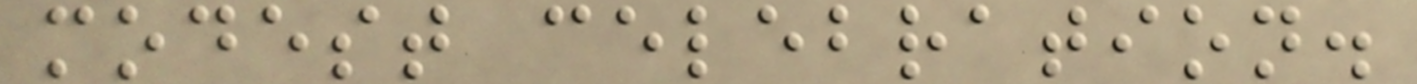modest celebration.
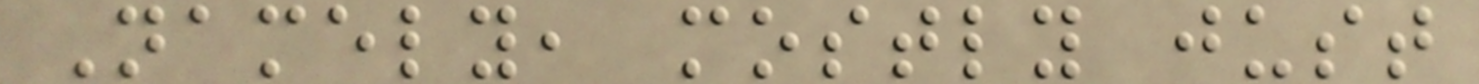Namely, mostly just
